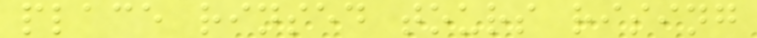place rinsed tours rising
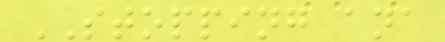STOPPING ana
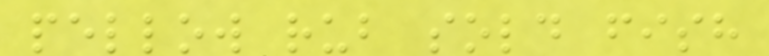pellow rub sold fish
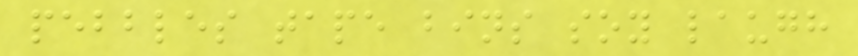pebbles tape bins soy laugh
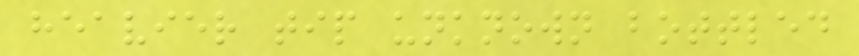heavier tip unknown bottled
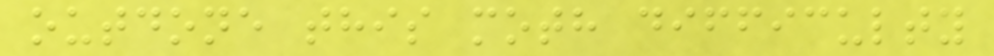outdone this moth difficulty
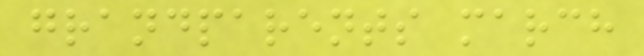grandparents march
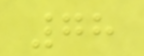78
